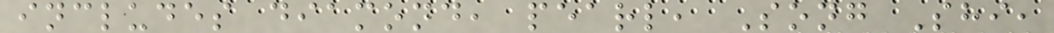includes diamond, pearl, Song Shi,
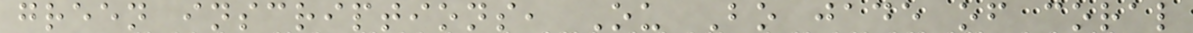green inscriptions, Ou Bo jade of coral
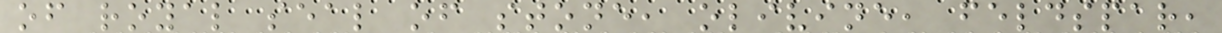of royal seal of stone, olivine, feldspar,
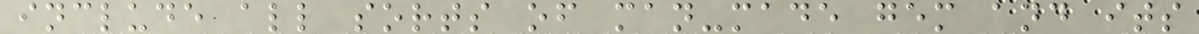include all sorts of man-made gem and its
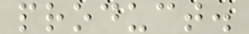product.
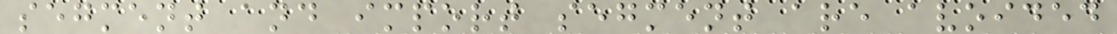segment and import segment are avoided
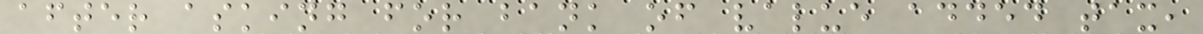after asking for bank of value added tax,
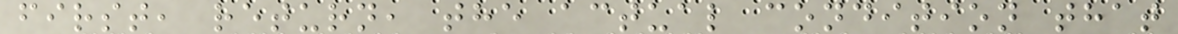first, return, the actual condition that
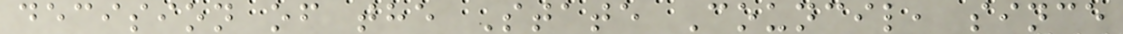decision of the State Council, since
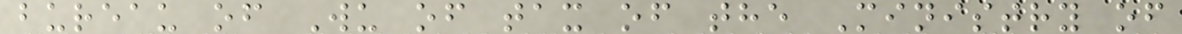bureau of Wu of tax of the Ministry of
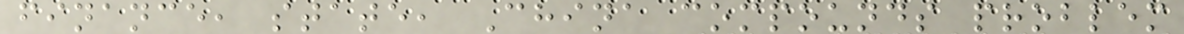finance, state, China compounds problem
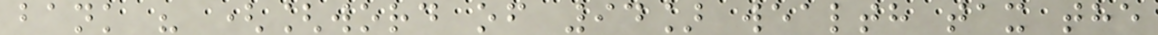bank " ([word of 94] wealth tax the
